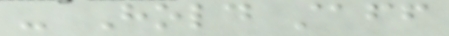- Hold staff
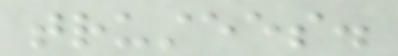trustees.
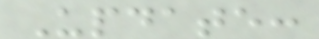Update:
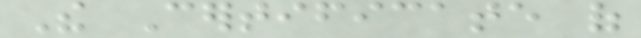The Certificate of
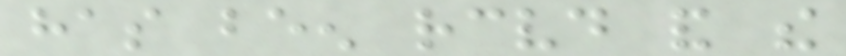has been received and the
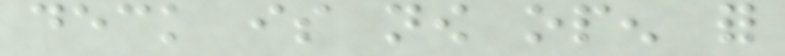deck is now open for
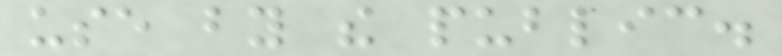use by the public.
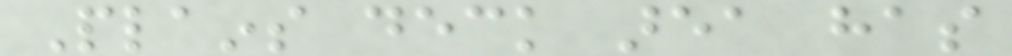Plains deck area has
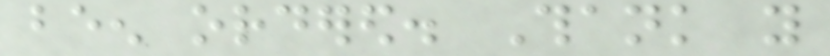been ordered. Thank you
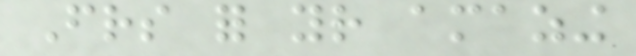Friends for your amazing
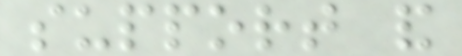support and
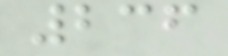236
